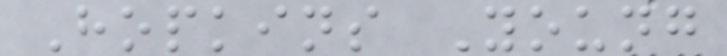Hopkins Young
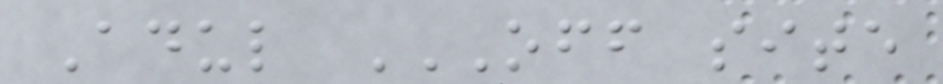Adul OFF SITE
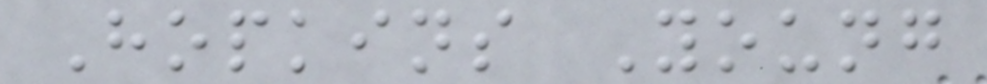Hopkins Young
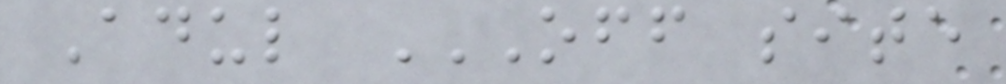Adul OFF SITE
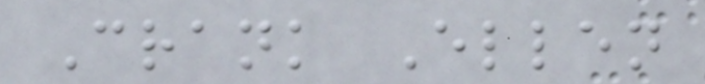Crank Ellen
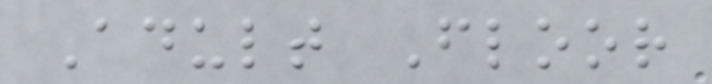Adult Floor
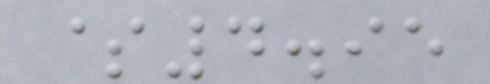$4.95
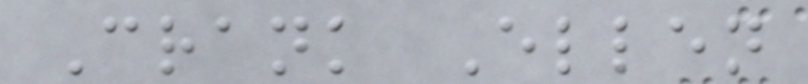Crank Ellen
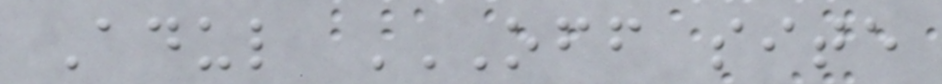Adul OFF SITE
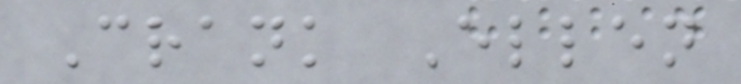Crank Ellen
